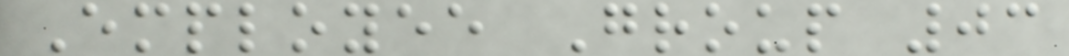Employee Group 03
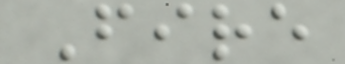Fire
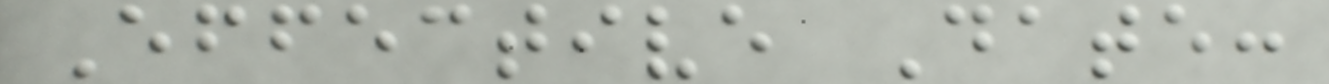Effective Date:
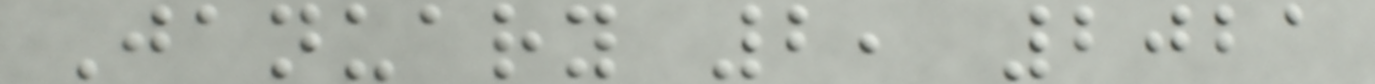January 2, 2021
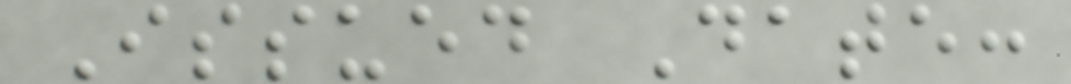Issued Date:
